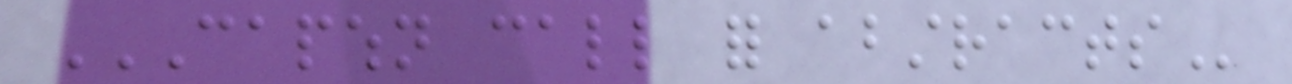CAPWHN CALL FOR ABSTRACTS
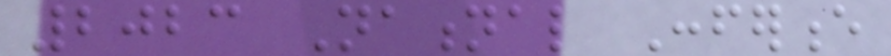2023 National Conference
